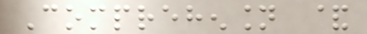Comprehension &
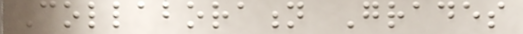Collaboration Grades
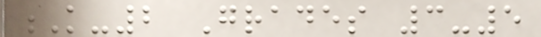K-2 Grades 3-5
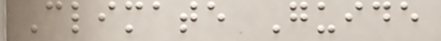Climate Guide
